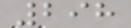298
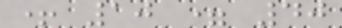+ 10 = 40
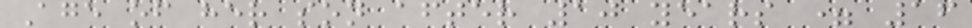Age of her son after 10 years = 16
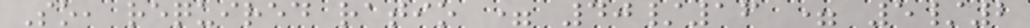So, required ratio = 40/16 = 5/2
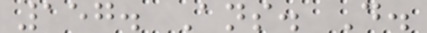157. Ans. D.
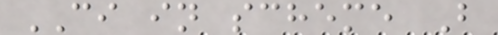CI in scheme B
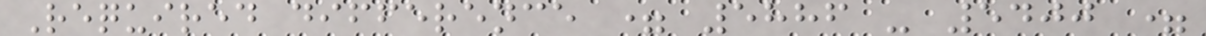Required difference = 5886 - 5400 =
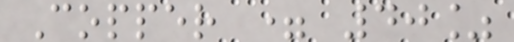Copper = 40%
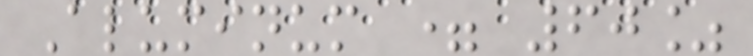Aluminum = 60%
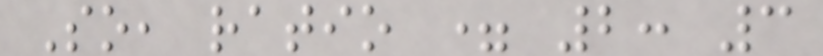So, ratio = 2: 3
